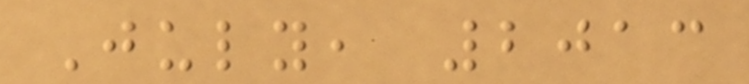July, 2013
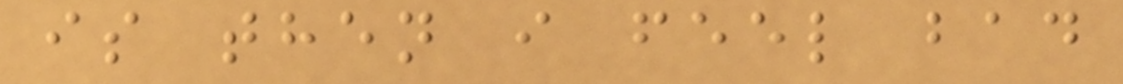is then i feel bad
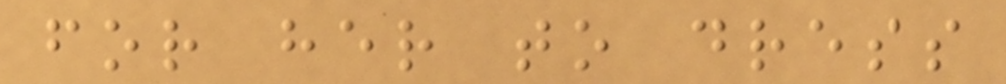for her to dress
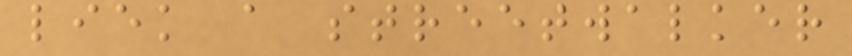liek a streetwalker
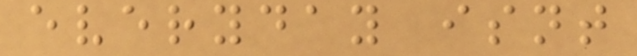everyday isnt
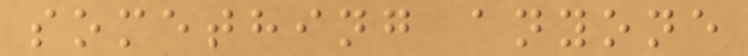something anyone
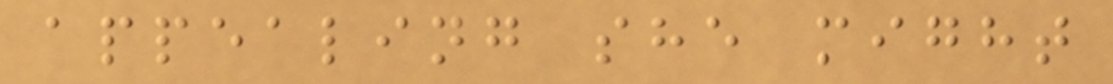appealing she might
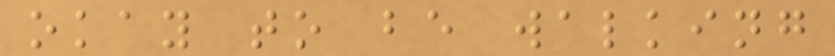okay to be walking
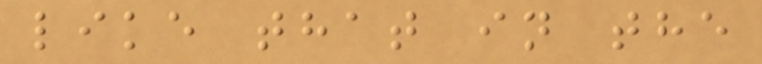like that in the
